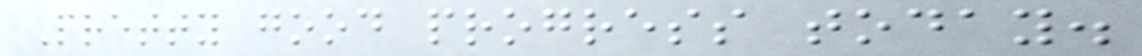Pretty good progress today.
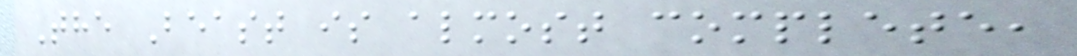The Beast is almost complete,
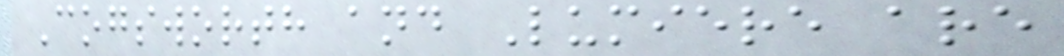Cogsworth and Lumiere are
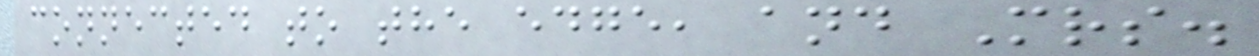connected to the edge, and Mrs.
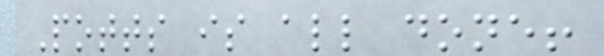Potts is all done!
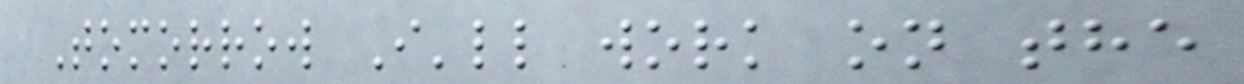Tomorrow I'll work on the
